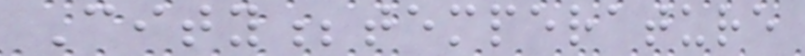City;temperature
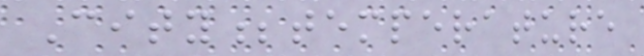City;temperature
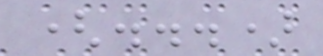(...)
